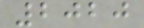2020
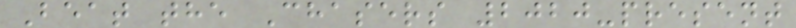Beat the Chasers 2020-present
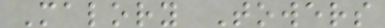Malory Towers
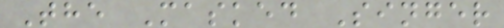The Masked Singer
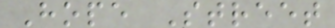Hope Street
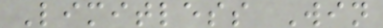Limitless Win
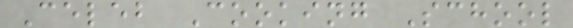Celeb Cooking School
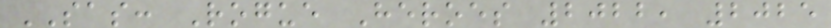SAS: Rogue Heroes 2022, 2025
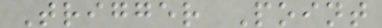Trigger Point
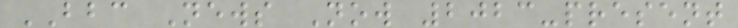BBC News Now 2023-present
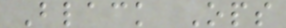Black Ops
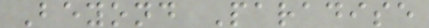Beyond Paradise
